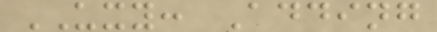UXY: Adding
